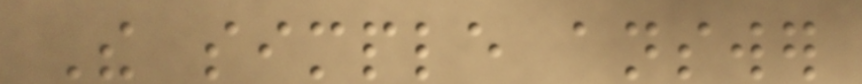The simple answer
